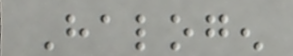Halogen
